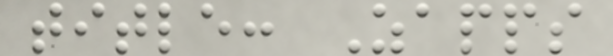title: Zapps
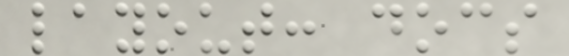layout: docs
